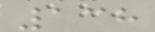138
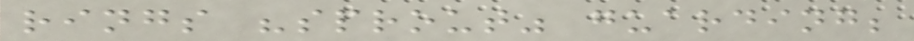rings "sprout" guarding;
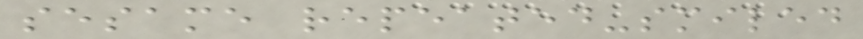sesame repeated-smiled
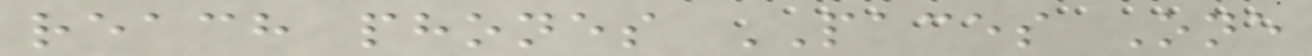reach phones PACES One
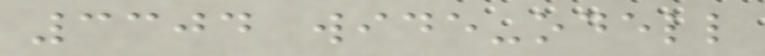3304 wide-odell
